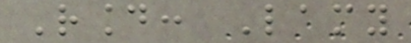Round: Lamy
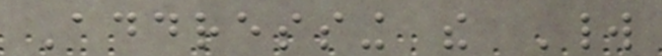Addressing the World
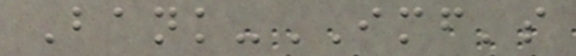Bank-IMF's
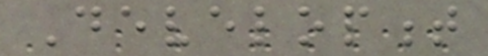Development
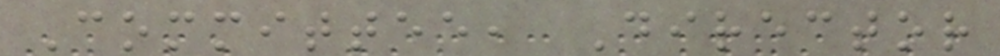Committee, Director
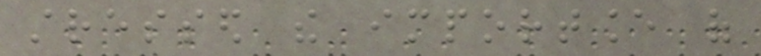stressed the importance of
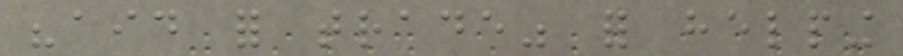"aid for trade" for helping
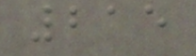215
